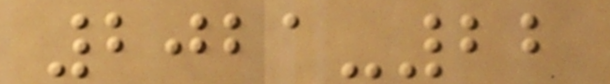2021-22
